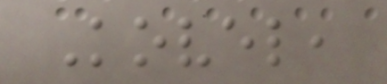Kovel,
